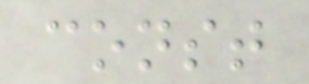const
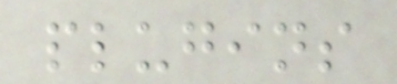plugins
